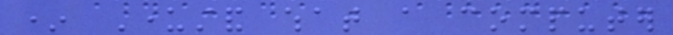* Understand what a computer
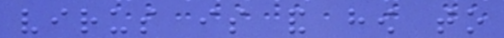virus is and how to
